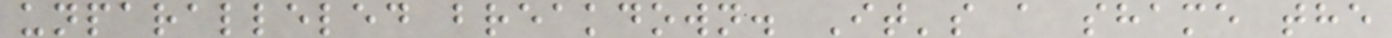unparalleled breakdown. It's a shame the
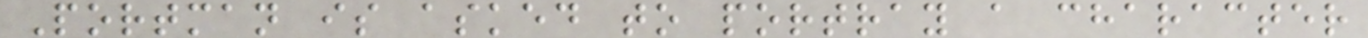Portman is asked to portray a character
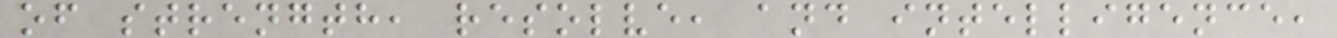of strength, resolve, and intelligence,
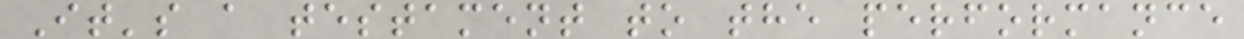It's a testament to the performance
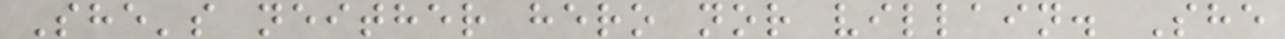She's neither hero nor villain. She
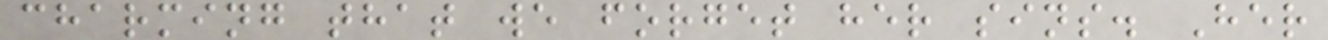charming that we forget her sins. Her
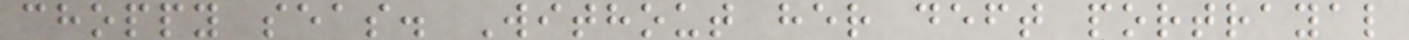choppy seas. Without her deft portrayal
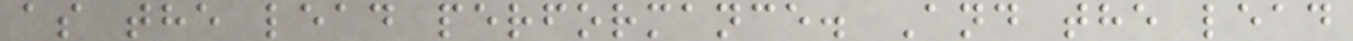as the lead performance. And the lead
